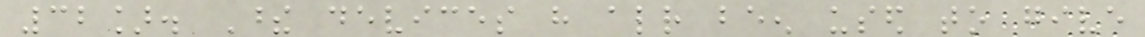32]. These devices have already been used to give
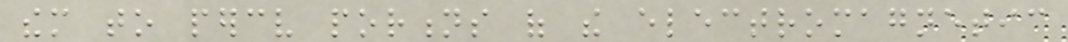them to perceive portions of the electromagnetic
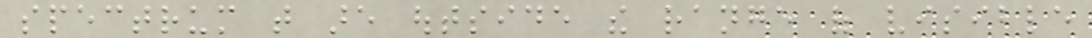spectrum that are outside the range of visible
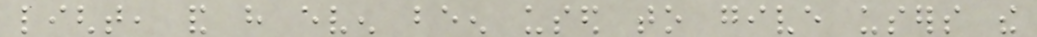light, and have even been used to give users the
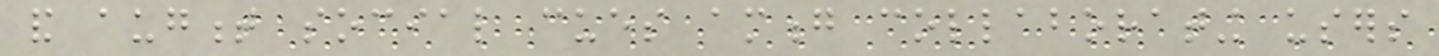and augment social cues among collaborating users
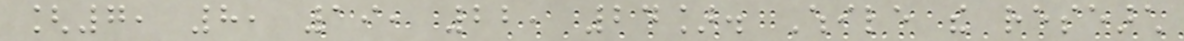[7, 8, 19, 22, 24]. While the research
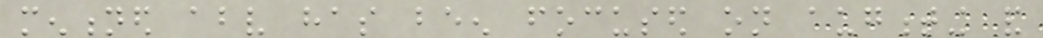mentioned above has been focused on augmenting and
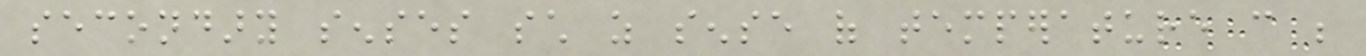secondary senses such as sense of temperature can be
